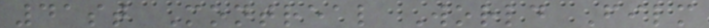41st Montreal World Film
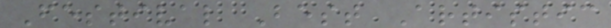Festival Best Artistic
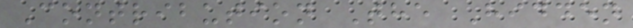Contribution The Hidden
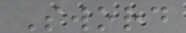Sword
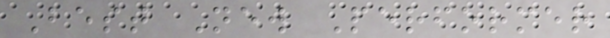Best New Performer
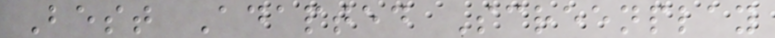Best Adapted Screenplay
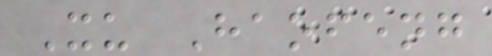Xu Haofeng
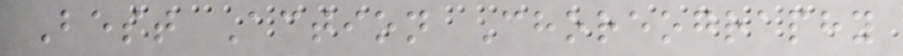Best Action Choreography
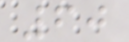60
